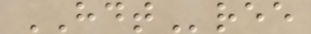HDTree
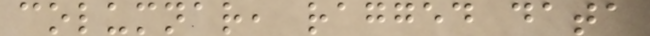columnar, ragged data
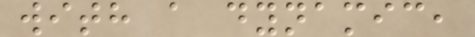with a dynamic,
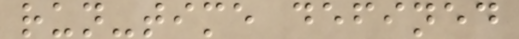run-time defined
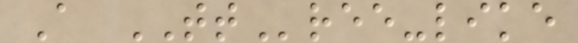A TTree-like
